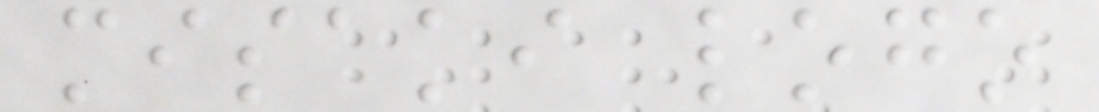misaki logo
